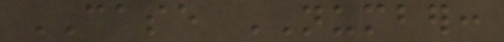CASE NUMBER:
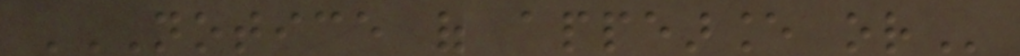NOTICE OF APPEARANCE OR
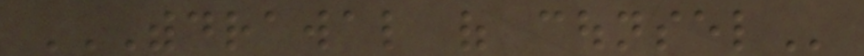WITHDRAWAL OF COUNSEL
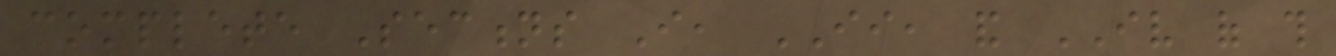complete Sections I, II, and IV of this
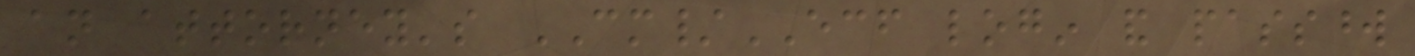an attorney's CM/ECF login and password
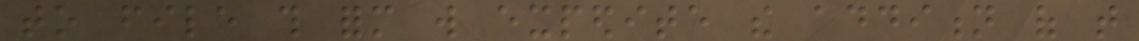to file this form will expedite the addition of that
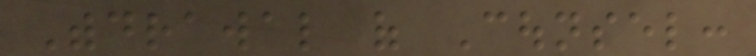Withdrawal of Counsel:
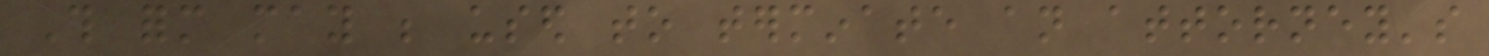This form may be used to terminate an attorney's
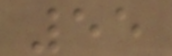55
